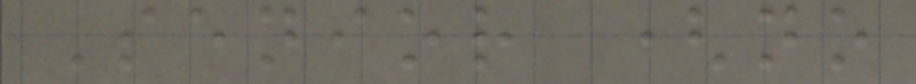Senior (no
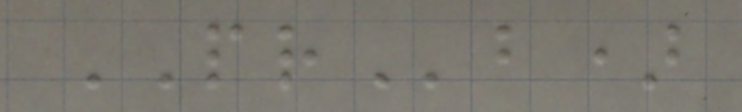PRb)
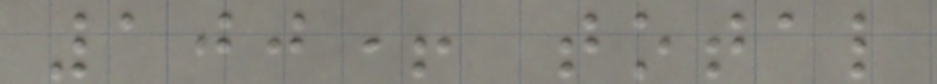100+ total
